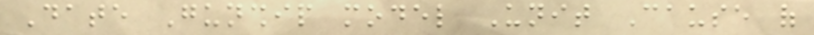Date Gunship model Unit Cause of
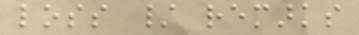loss / remarks
